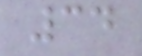34
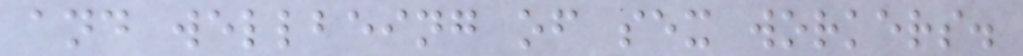and wellbeing of sex workers.
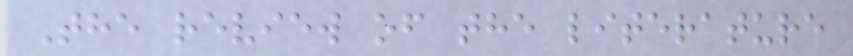The review of the literature
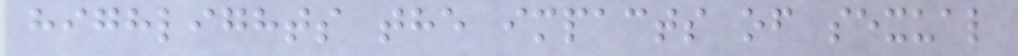highlights the impacts of sexual
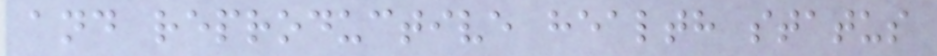and reproductive health status
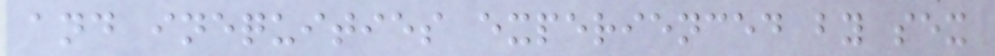and inequities experienced by sex
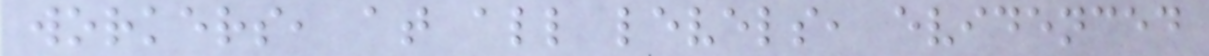workers, at all levels, evidenced
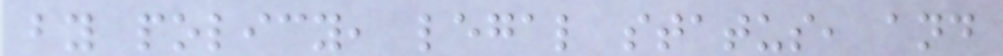by policy, legal status, and
